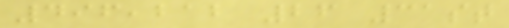496,212 26 31st
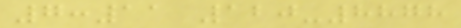7:11 120-8878
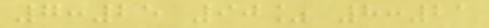7:25 90% 8:21
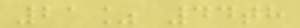21% 44th
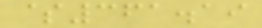$361.19
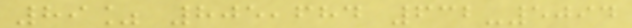89% 805,684 632-5094
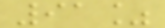91%
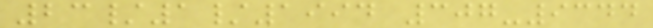23/1/1994 307-9344
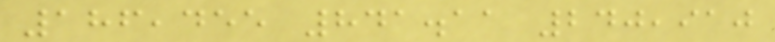186,455 841.11 240,910
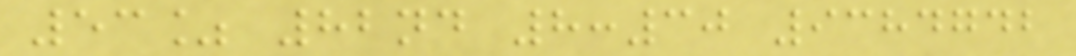53% 82nd 8:30 9384742
